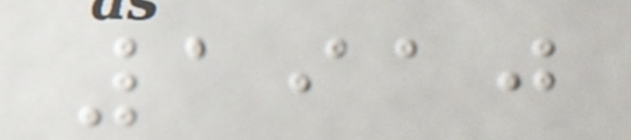1910
